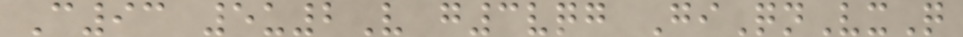C93 5u2V g3vqg GiQnVxQ
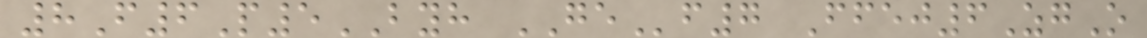8F6P5BYH GEf7 Ffej6ZgO
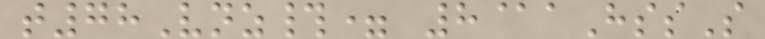t78Vnz#= 8@aHssS
